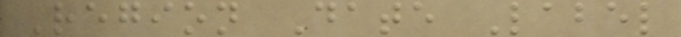Region Date Label
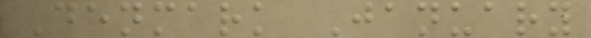Denmark January
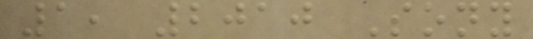1, 2010 Sony
